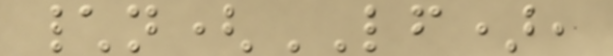\n(LF),
